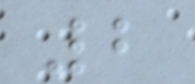2
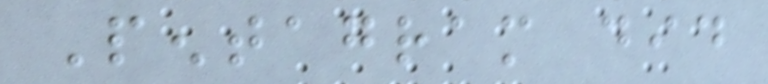Pentagram did
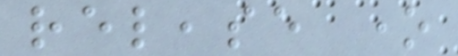release one
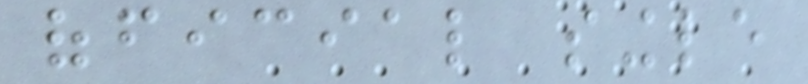official single
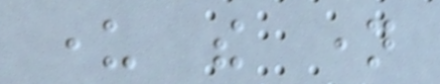under the name
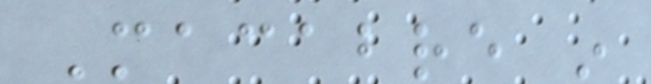Macabre in
